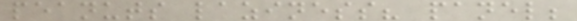peanuts laziness? panel;
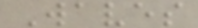Waves
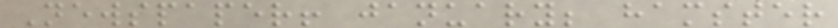Newspaper! january; hamster
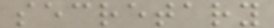secretary
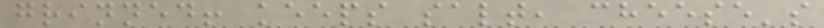grinned! keeps salt, cheese's
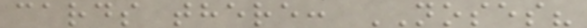cards there: NOSES?
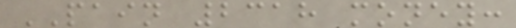PAIN 2318 money:
